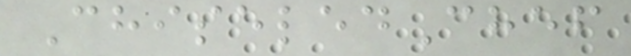ChiseledChef
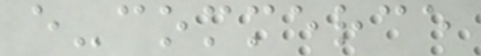e-commerce
